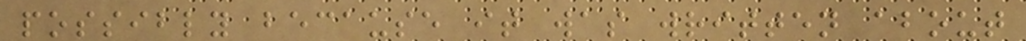possibly because it was written about
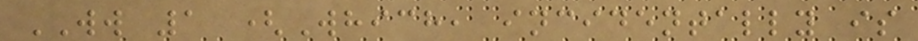WW 1 (Which, incidentally is
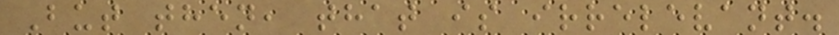But then, that is irrelevant.
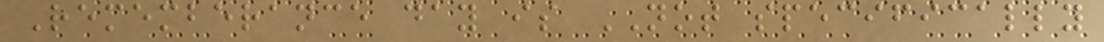Rememberance day is NOT specifically
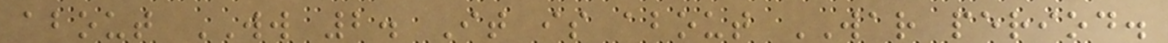about WW 2. It is about WAR period.
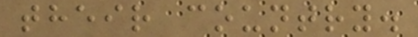their country.
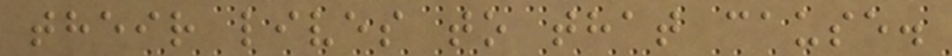their lives to that cause.
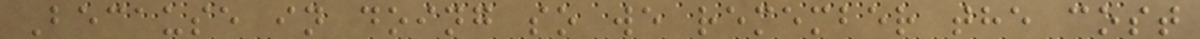Because in doing so we remember the cost
